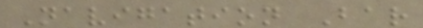Navigation Bar
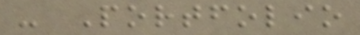- Portfolio
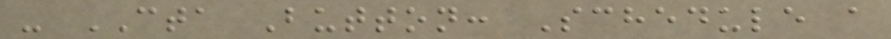- CTA Button: Schedule a
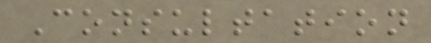Consultation
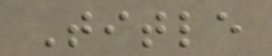Title
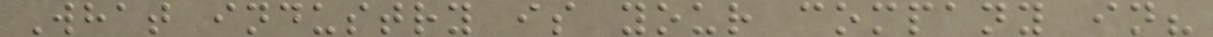What industry is your company in?
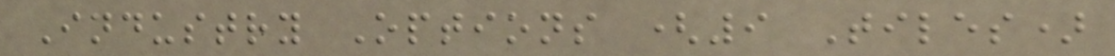Industry Options (9 Tiles)
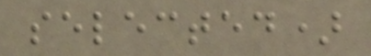selected)
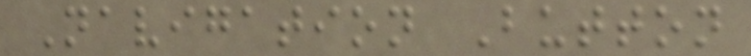Navigation Button
